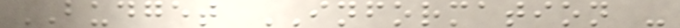BUDGET INFORMATION -
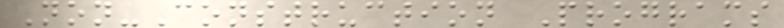Non-Construction Programs
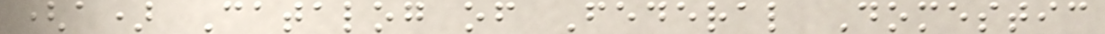(a) Catalog of Federal Domestic
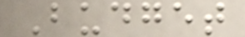Budget
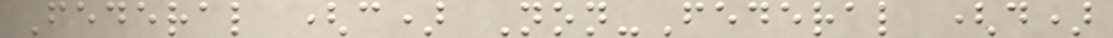Federal (c) Non-Federal (d)
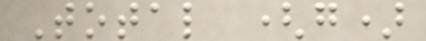Total (g)
